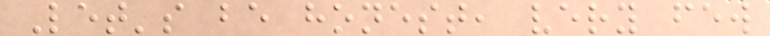Let's be honest, very few
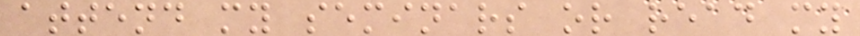attend my seminars or read my
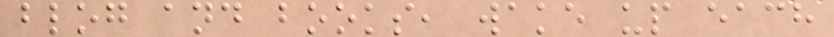blog and books, wake up each
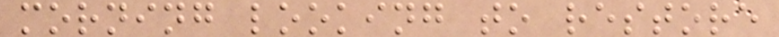morning looking to restore
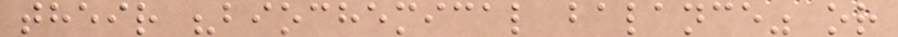their "biochemical balance" or
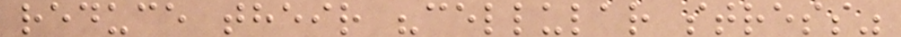reduce their "cellular stress"
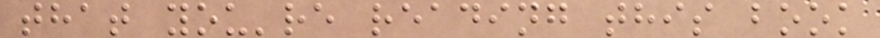that you're reading this book
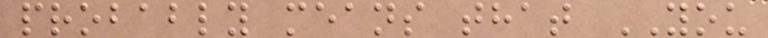probably means that YOU
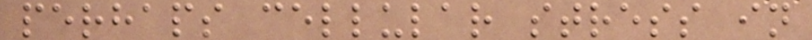perhaps cellular stress in
